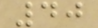40
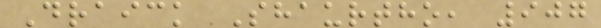Draick Shaurtho, 907
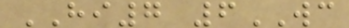HI7 6WC
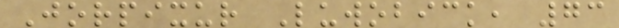Jorpixur Luwobick, 73
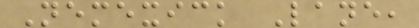Nemexick Lane,
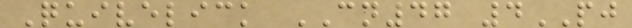Quivelick CN47 4PJ
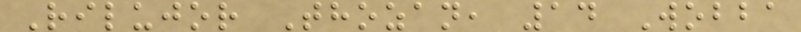Rilujor Thozan, 14 Wobba
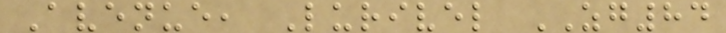Avenue, Lurivel ZG84
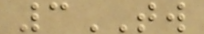3TW
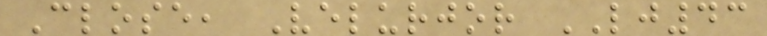Close, Velurjor LJ43
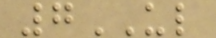7UL
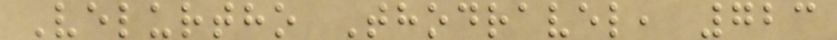Velurtho Thodravel, 723
